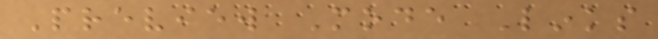Preview Mode Links
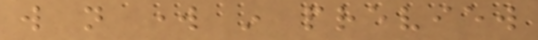will not work in preview
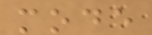mode
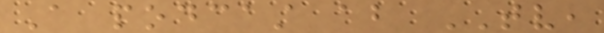A podcast about TV,
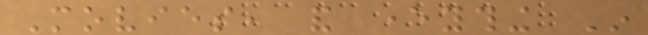Movies, and everything In
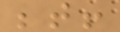between!
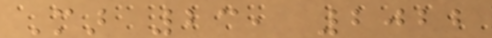Mar 23, 2022
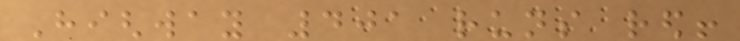Highway 401 runs red!
